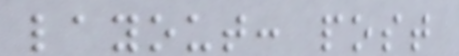layout: post
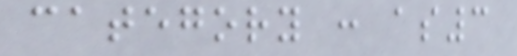category : as3
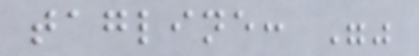tagline: ""
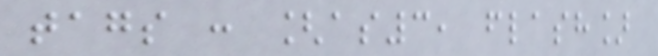tags : [as3, flash]
